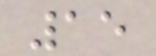15
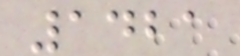1421
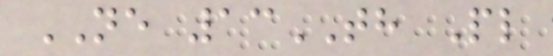NE 13TH Pl
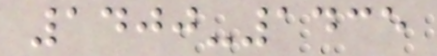1400-1435
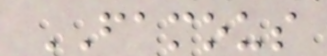FAMOUS
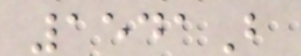1541B
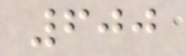600
